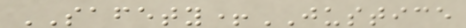SAFETY+JUSTICE
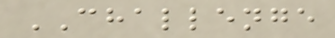CHALLENGE
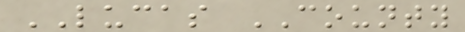LUCAS COUNTY
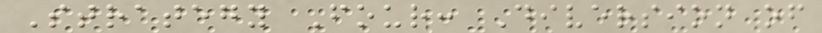Strategy Four: Diversion of
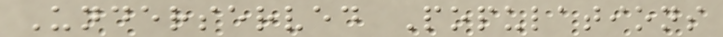Underserved Populations
